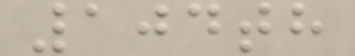104th
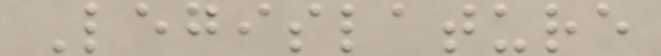Legislature
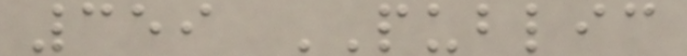359 PUBLIC
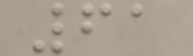61
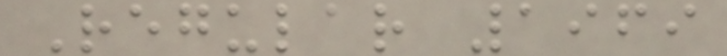Regular 1969
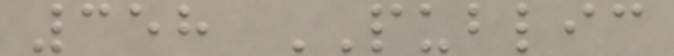358 PUBLIC
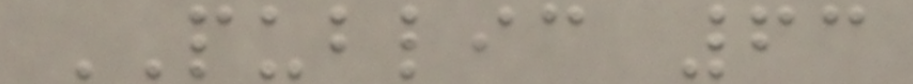PUBLIC 63
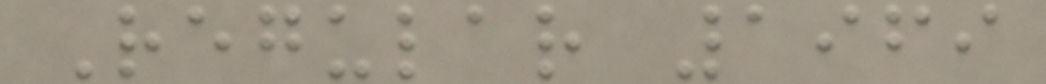Regular 1969
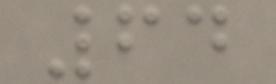64
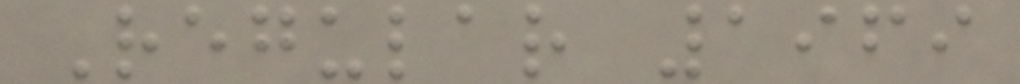Regular 1969
